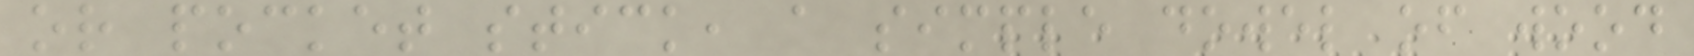or pocket stick, a simple dowel of wood
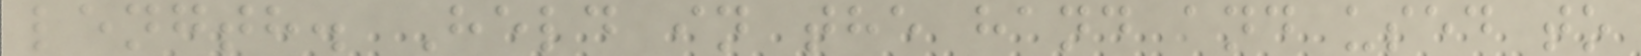length. Held in the hand and used to
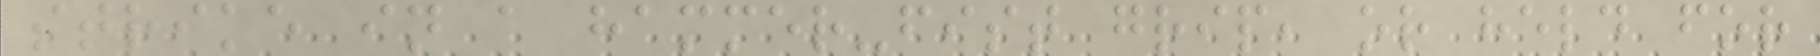strike in a hammer-fist grip, or held for
